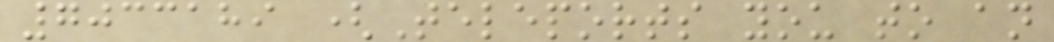7033189 (Teleports you to an
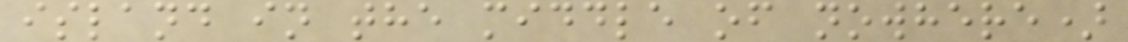island in the middle of nowhere)
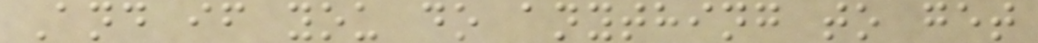And if you do anything to get
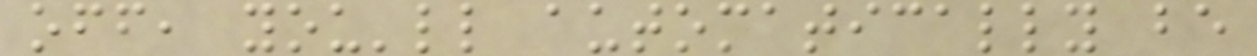off, you'll automatically be
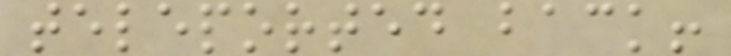teleported back!
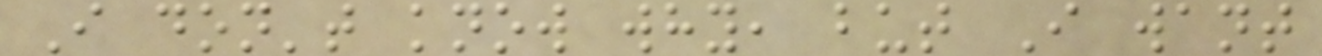I don't know why, but I want
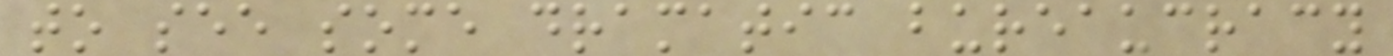to see some dramatic bureaucracy
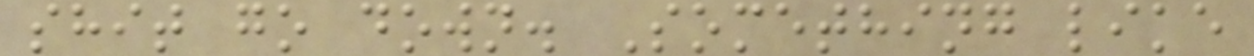shit go down. Something like
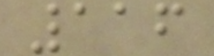116
